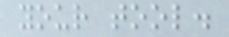your tool.
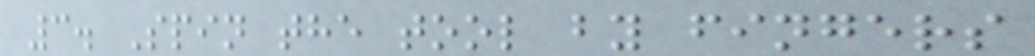3. Spin the tool by fingers
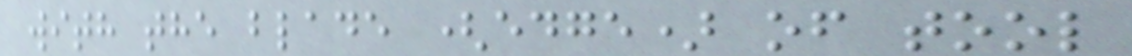with the blade (edge) of tool
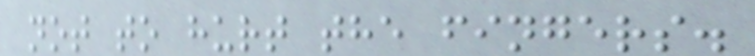not to hurt the fingers.
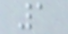1
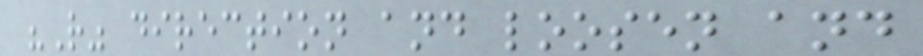"R" direction and loosen and
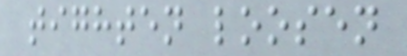tighten loosen
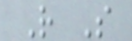R S
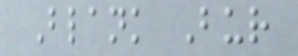Blank Bur
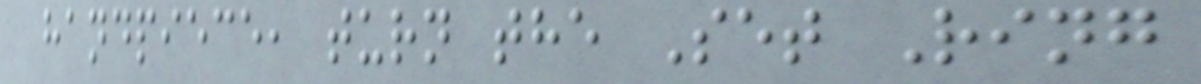handpiece, turn the Set Ring
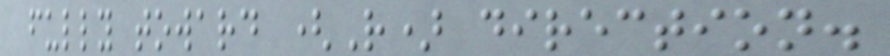fully toward (R) direction.
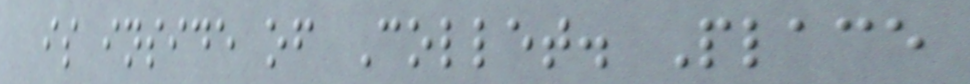is inside of Collet. Place
